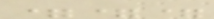===
